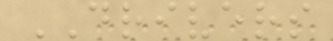DRIVERS
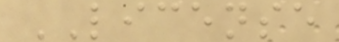LICENSE
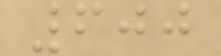600
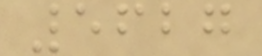5627
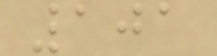101
